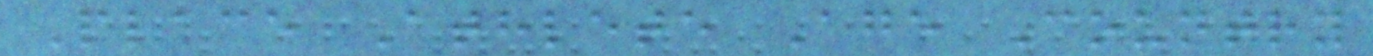Place Athlete Age Country
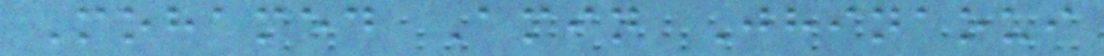Mohamed Amin Jhinaoui
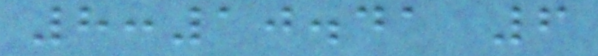8:10.41 6
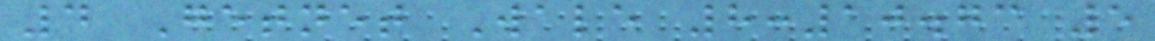4 Getnet Wale 8:10.73 5
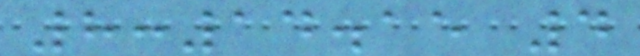8:14.15 4
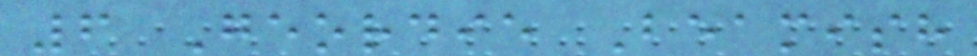6 Geordie Beamish
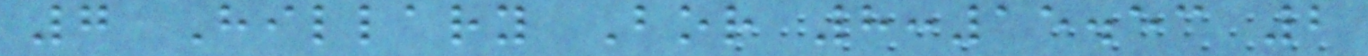7 Hillary Bor 8:15.53 2
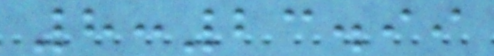8:23.99
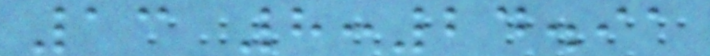13 8:24.91
